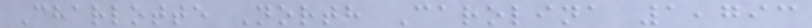Charlotte North Carolina 1,793
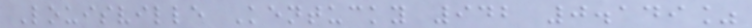Louisville Kentucky 942 0.149%
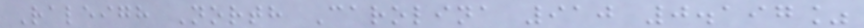Raleigh North Carolina 910 0.197%
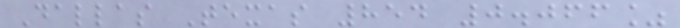Dallas Texas 854 0.066%
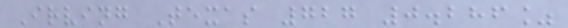Irving Texas 727 0.286%
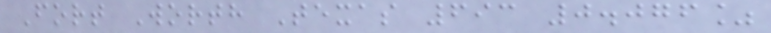Fort Worth Texas 693 0.076%
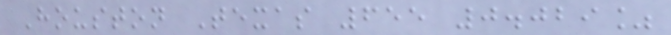Houston Texas 655 0.029%
